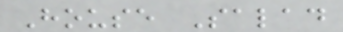House Salad
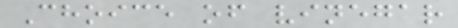Choice of vinegar
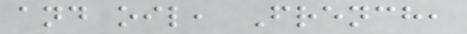and oil, French,
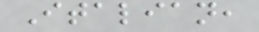Italian,
